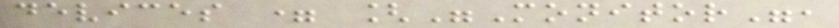devices = ["Monitor",
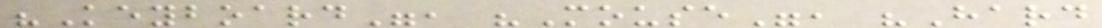"Keyboard", "Mouse", "Hard
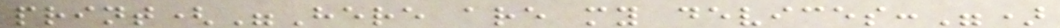print("Here are my devices:")
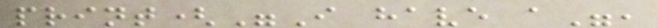print("I have a",
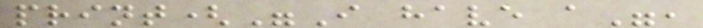print("I have a",
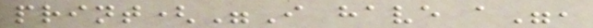print("I have a",
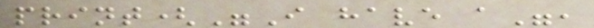print("I have a",
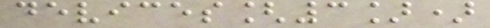devices[3])
